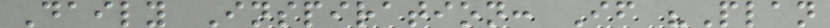Daily Inspiration: If "Plan
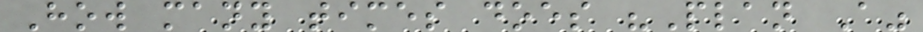How many times does "Plan A"
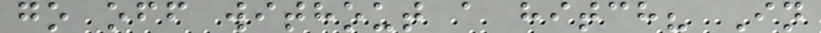go off without a hitch? In
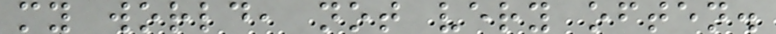my world, not very often.
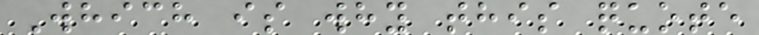Which is why this quote
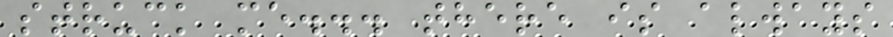struck me... there is always
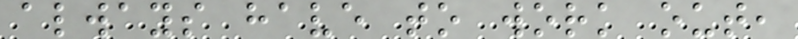always have to work out,
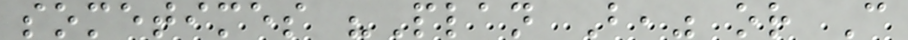sometimes "Plan B," or C
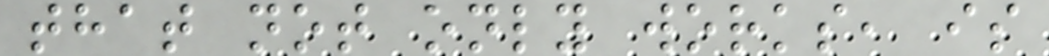that not only works, is
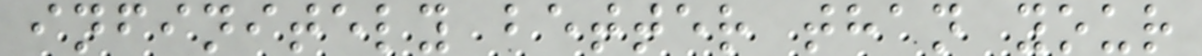infinitely better than your
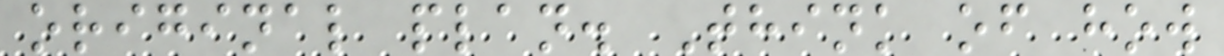original plan. Think of how
